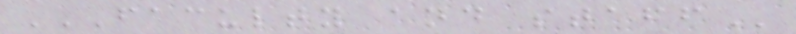FACULTY AND STAFF
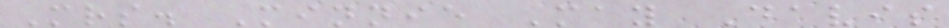Mrs. Minnie May Davis
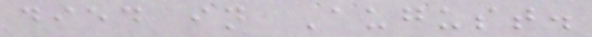died in August.
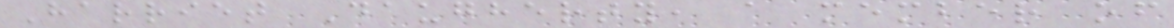Harriet Daugherty, a member of
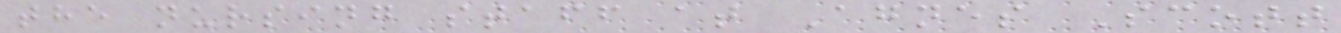the nursing staff at Agnes Scott
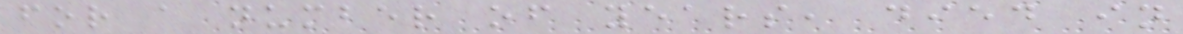for a number of years, died in
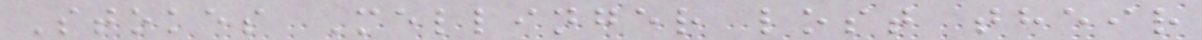Stokes Mellinger lost their
